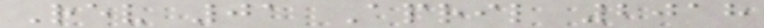Rev 01 April 2018
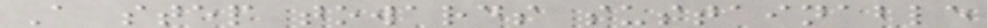A step towards sustainable
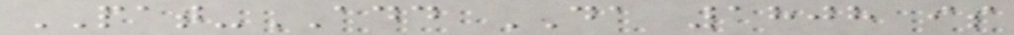PAT-ADD DA 1808 is
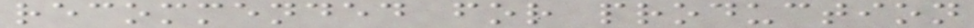recommended for production
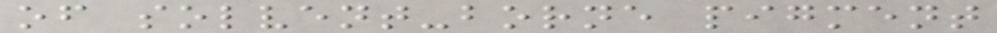of solvent-borne pigment
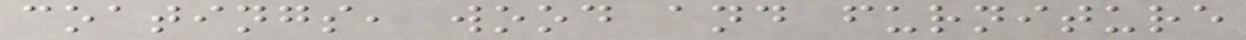coatings, wood and furniture
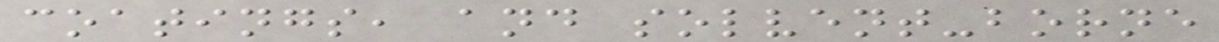coatings, and solvent-borne
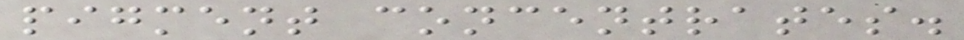pigment concentrates.
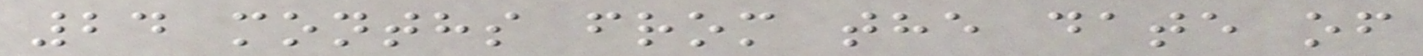24 months from the date of
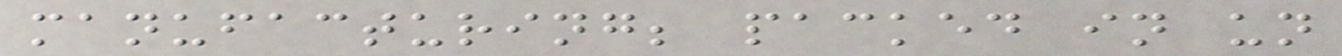manufacturing; packed in un
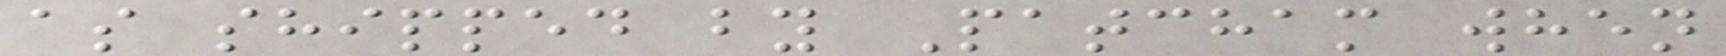as shipped by Patcham when
